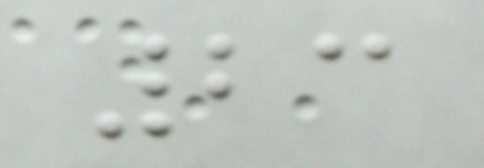23
